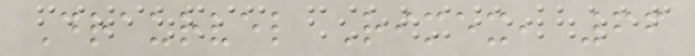Draurvel Rimex, 66
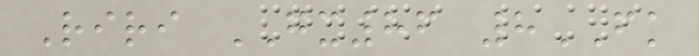Riri GX86 8FK
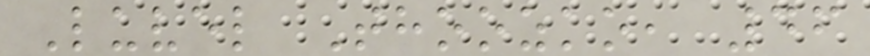Luvel Thoozko, 46
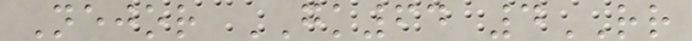Nejor GK64 4RR
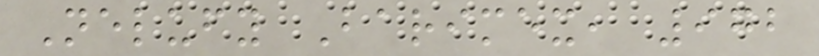Nelufy Barimex, 972
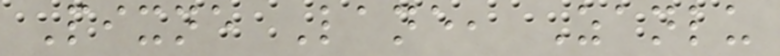Pixne Lane, Zanlu
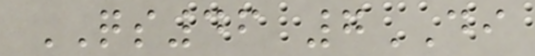QS46 7DI
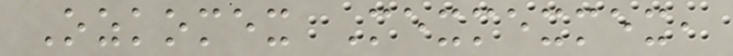Ozkomex Mexmexmex,
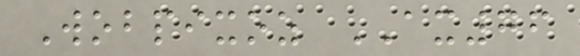Wobpixoz AX76
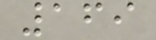169
